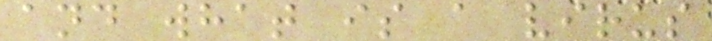and what is a virus
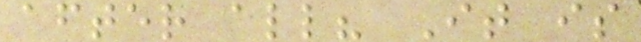after all? It is
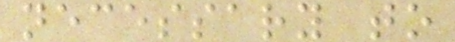necessary to
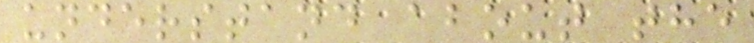understand about the
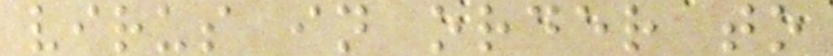virus in order to
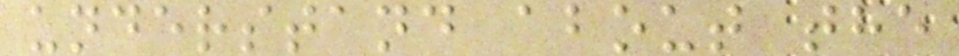understand about the
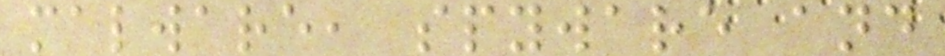malware, spyware and
